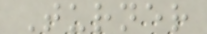Turner
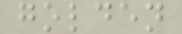golden
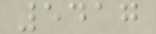5417
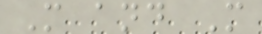M and M
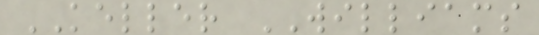KELLER WILLIAMS
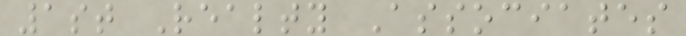1st Realty Associates
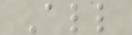All
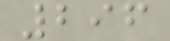296
